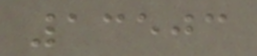13503
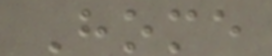Home
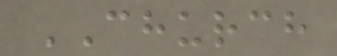CHURCH
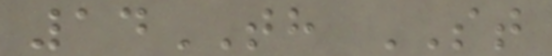14TH ST
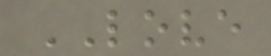LOVE
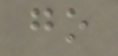go
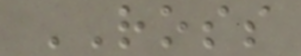ROSS
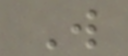W
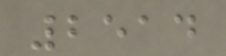2514
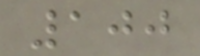100
